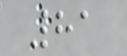81
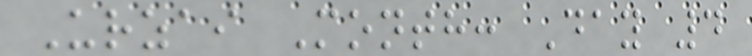Urzai Month: Day 4
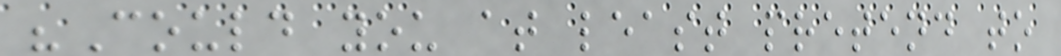"Could you at least pretend to
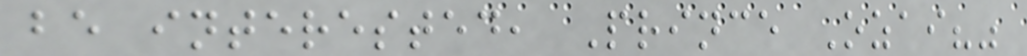be interested, Prince Ozai?"
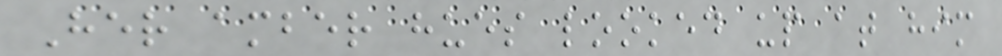Her amber hues looked up at him
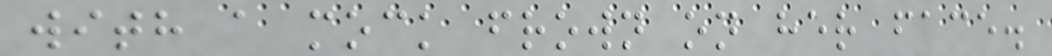with a mock frown on her face.
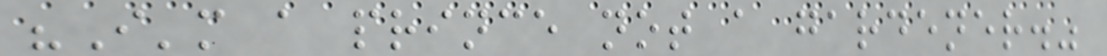"I'm a prince not a gardener."
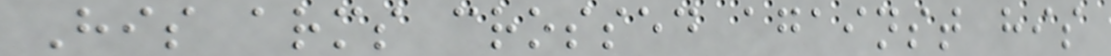His arms crossed against his
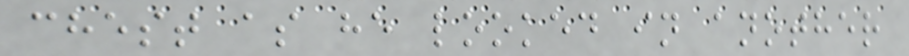chest as he looked in another
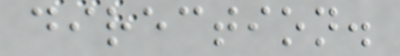direction.
